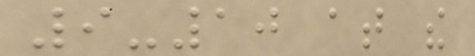9-10 at the
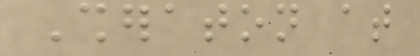Sheraton at
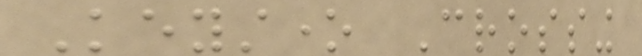Keystone Crossing
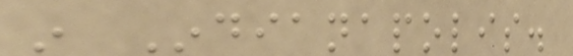in Indianapolis.
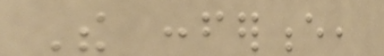The conference,
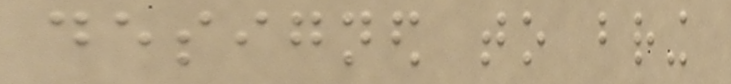designed to bring
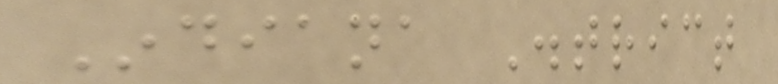Indiana District
